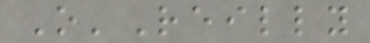O'Reilly
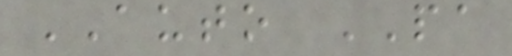AUTO PA
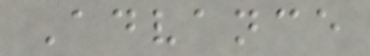Advance
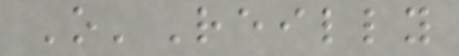O'Reilly
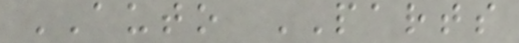AUTO PARTS
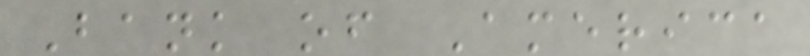Bank of America
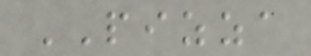PIZZA
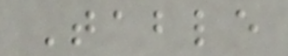Table
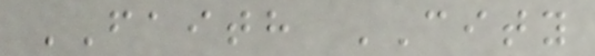FAITH CITY
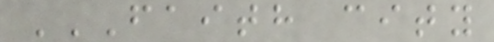FAITH CITY
